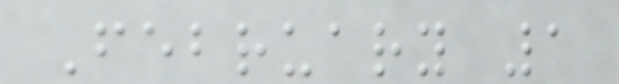February 1
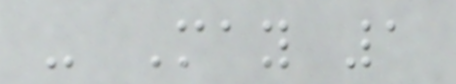- May 1
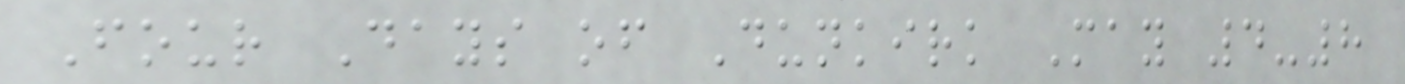Four Days of Dunkirk May 4-8
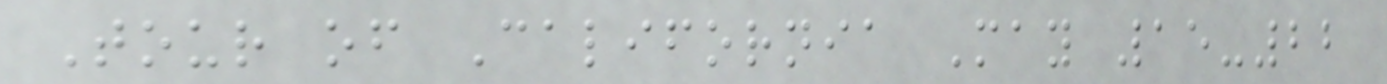Tour of California May 15-22
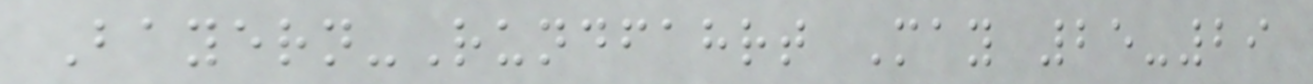Bayern-Rundfahrt May 25-29
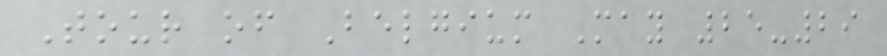Tour of Belgium May 25-29
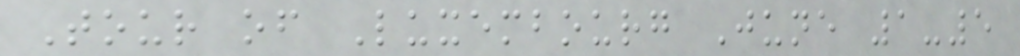Tour of Luxembourg June 1-5
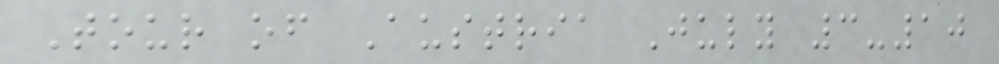Tour of Austria July 3-10
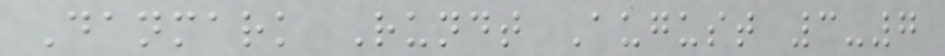Danmark Rundt August 3-7
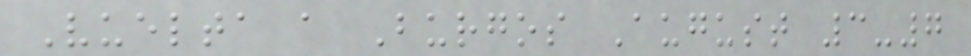Vuelta a Burgos August 3-7
